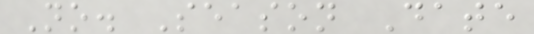No. Season Date
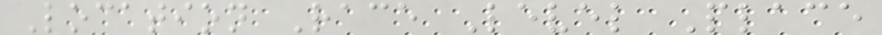Location Race Level Place
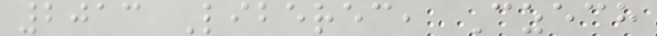2013 Liberec, Czech
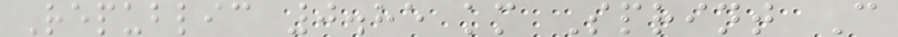Republic 0.85 km Sprint C
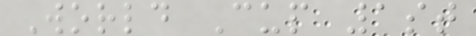World Cup 1st
